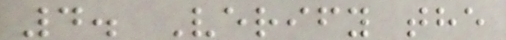4. Verify the
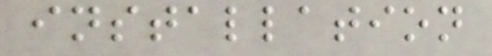installation
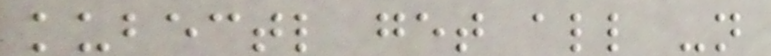kubectl get all -n
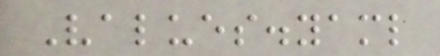Values.yaml
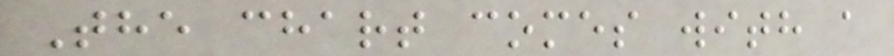The chart comes with a
